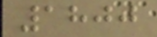1800
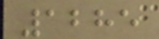1285
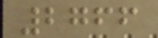2766
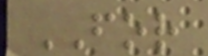FOR
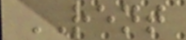RENT
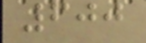600
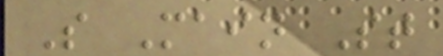S Main St
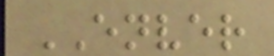ENVER
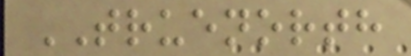TRUENORTH
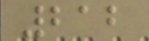212
